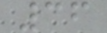36
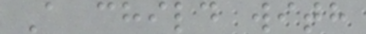A child with
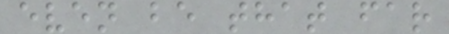even be that far
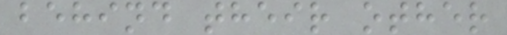behind their other
